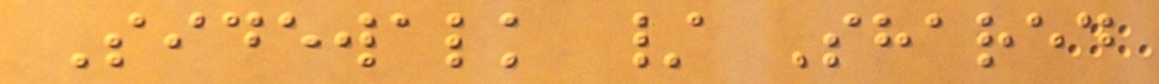Sidewalk / Shared
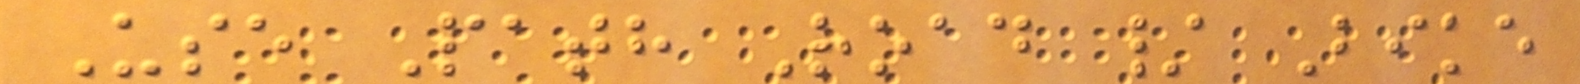Use Path Road / Bike
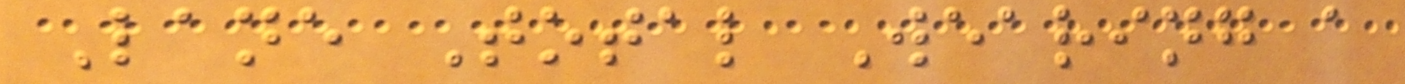Lane Total Wearing a
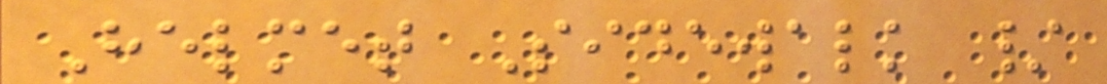Helmet Sidewalk /
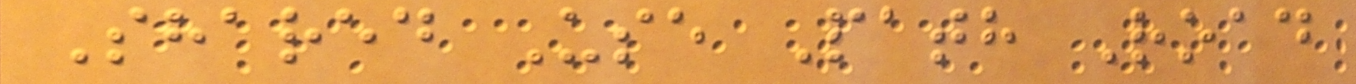Shared Use Path Road
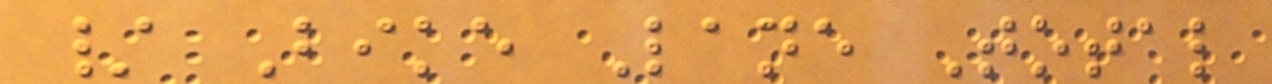/ Bike Lane Total
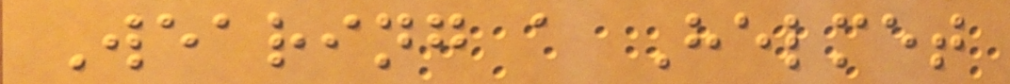Wearing a Helmet
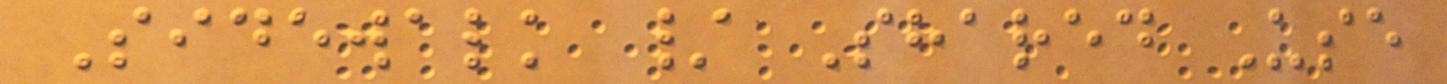Sidewalk / Shared Use
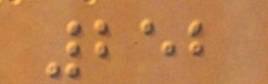252
